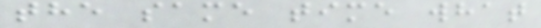the same time what
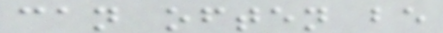can often be
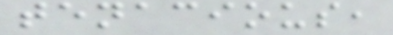tenacious,
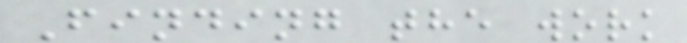Finding the work
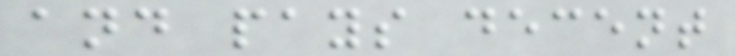and pays decent
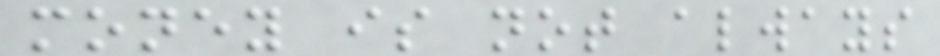money is not always
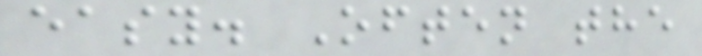easy. Often the
